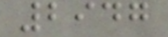2947
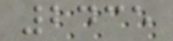2435
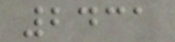2431
